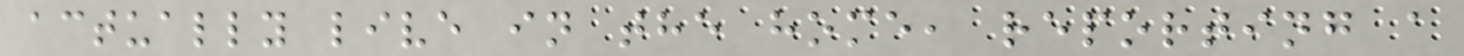actually live in the home, reporting a
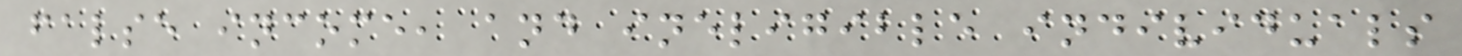false income, and ineligible individuals
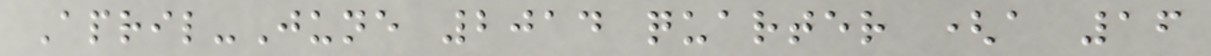April-June 2014 quarter (a 16
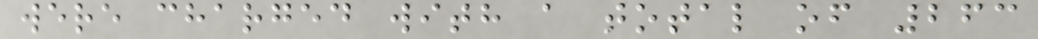were charged with a total of 263
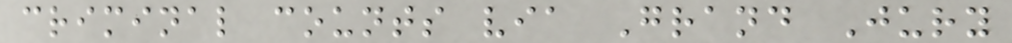criminal counts via Grand Jury
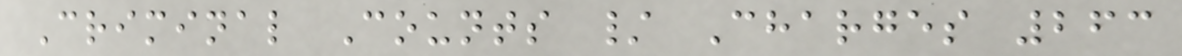Criminal Counts / Charges 263
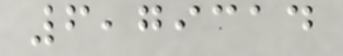6,79314
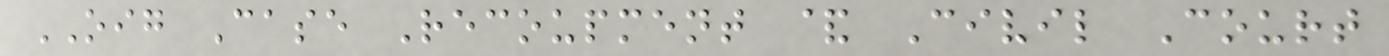OIG Case Recoupment & Civil Court
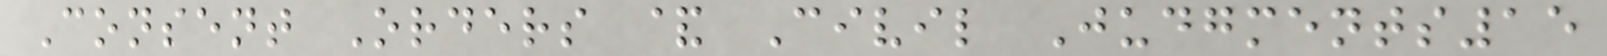Consent Orders & Civil Judgments15
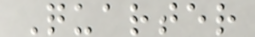Quarter
